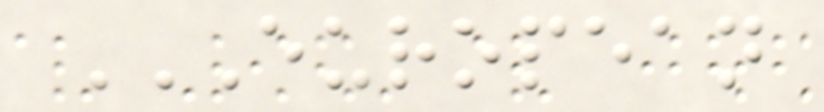EUROPEAN
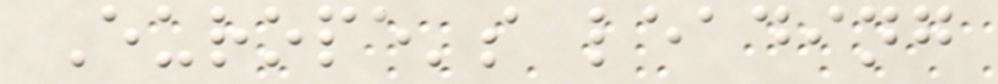Europe's leading
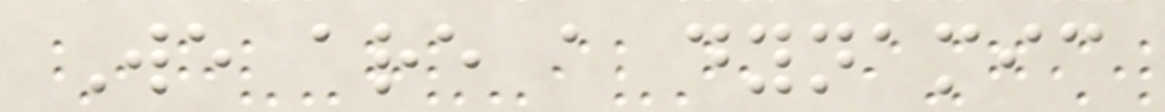We are a dynamic
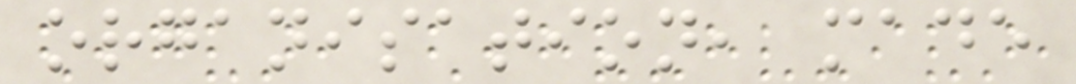organisation, made
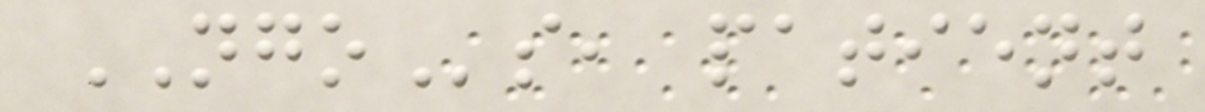NGOs, patient
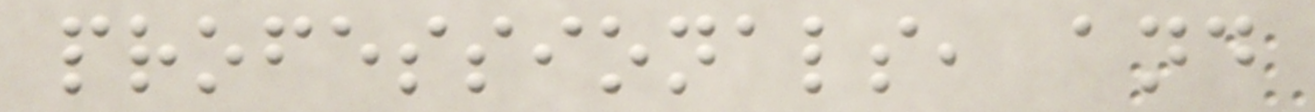professionals, and
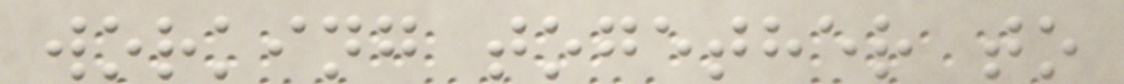working together to
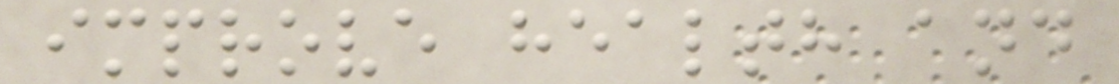improve health and
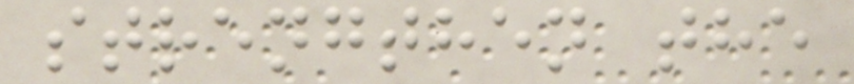strengthen the
